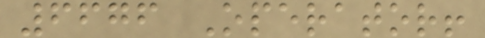6676 Operator!
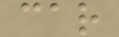car
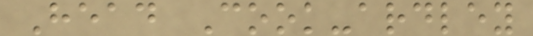Head Cook-ardley
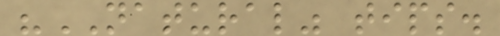"NATURAL" tips.
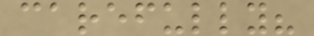carefully?
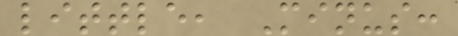little, Minus:
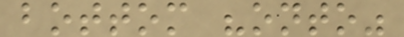bottom "onto"
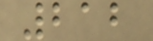212
